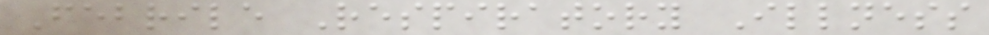Febrile Respiratory Illness
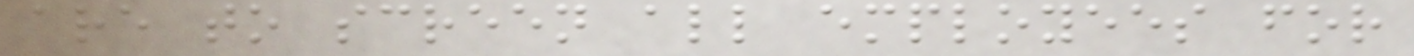are to screen all employees for
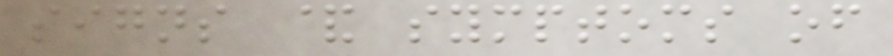signs & symptoms of
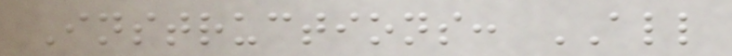Instructions: ALL
